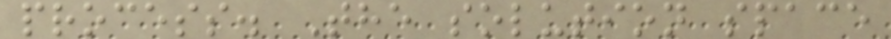process. The solution space
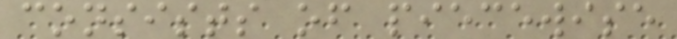consists of piecewise
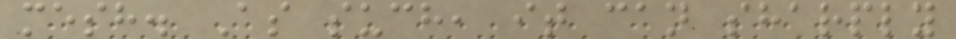mesh. As such, it can sharply
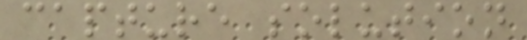capture solution
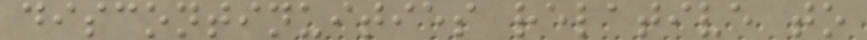discontinuities relative to
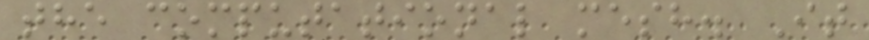the computational mesh. It
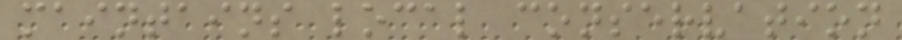maintains local conservation
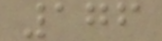176
